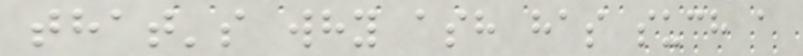that's why ash has such a
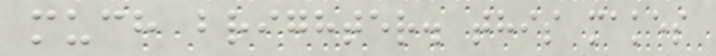much brighter. this makes
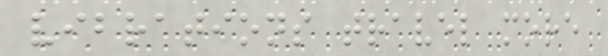vibrations travel more
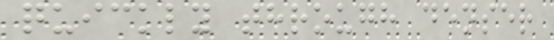quickly through denser
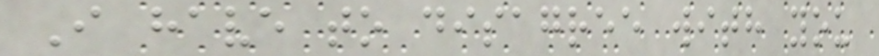I have to disagree with you
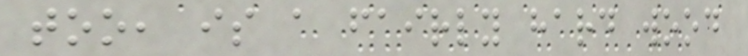too, is a fairly hard wood
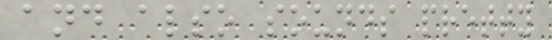and also sounds pretty
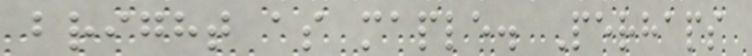bright as maple. Perhaps
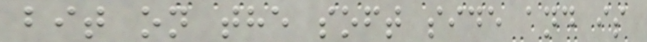bit on the soft side and is
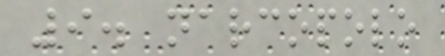9. narcopolo
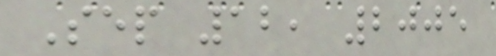Sep 12, 2005
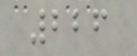226
